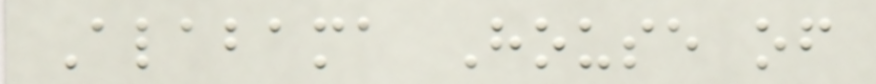Alabama House of
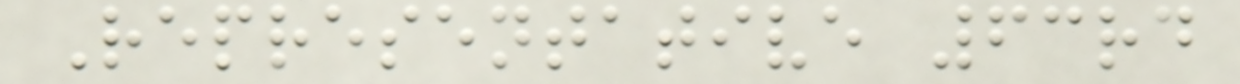Representative 63rd
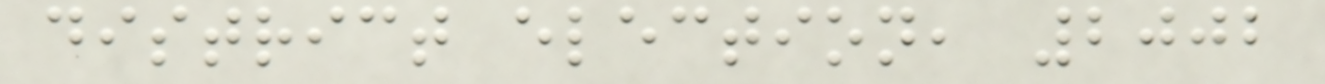district election, 2002
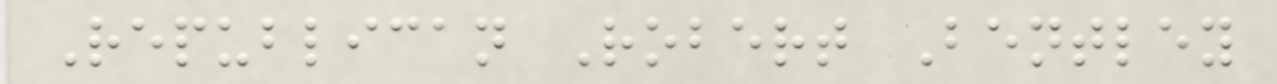Republican Robert Bentley
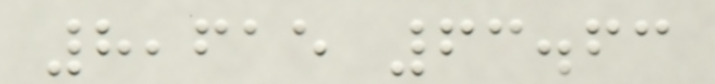8,615 63.63
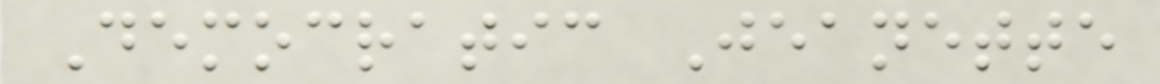Democratic Jeanette
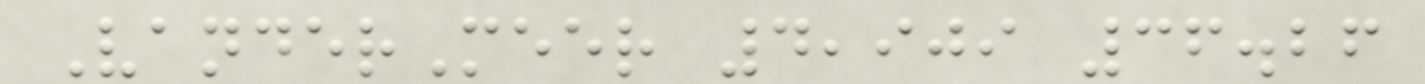VanderMeer 4,909 36.26
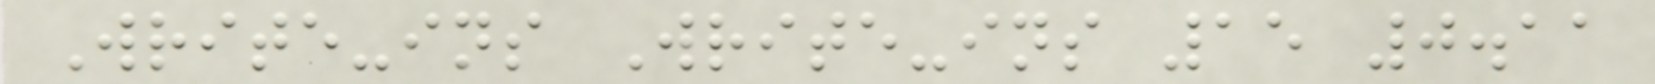Write-ins Write-ins 15 0.11
